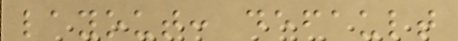layout: default
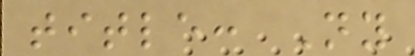title: Ny
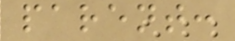parent:
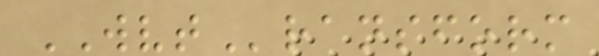WVTransform
